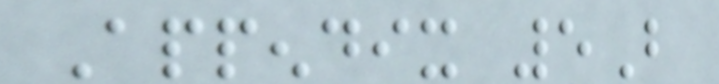Appendix 5B
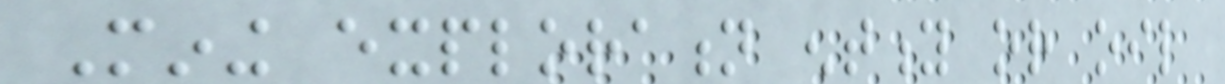Mining exploration entity or oil
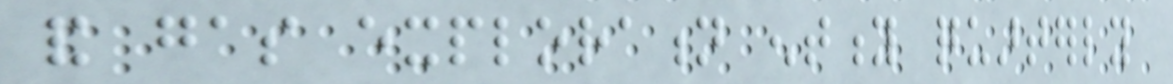and gas exploration entity quarterly
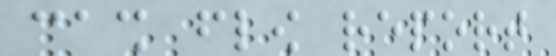cash flow report
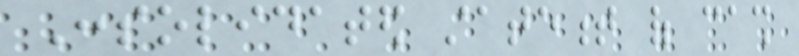Consolidated statement of cash
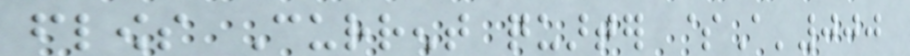flows Current quarter $A'000
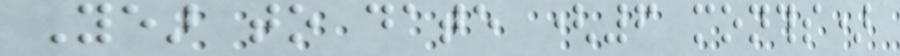Year to date (6 months)
